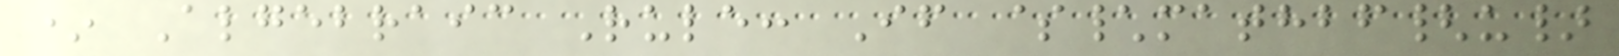* Algebraic Rule: If $\mathbf{u}
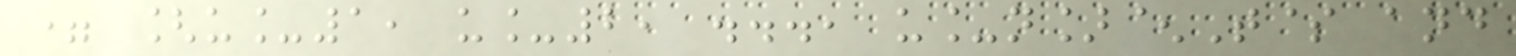= [u_1, u_2, ..., u_n]^T$ and
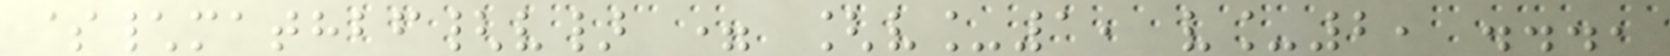$\mathbf{v} = [v_1, v_2, ...,
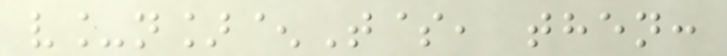v_n]^T$, then:
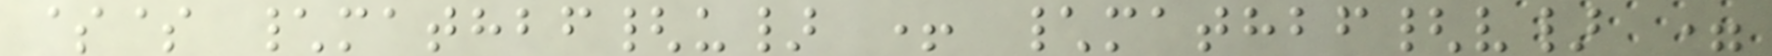$$ \mathbf{u} + \mathbf{v} =
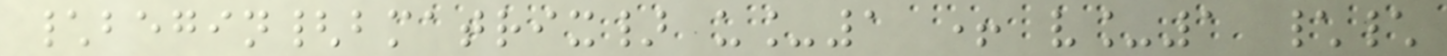\begin{bmatrix} u_1 + v_1 \\
